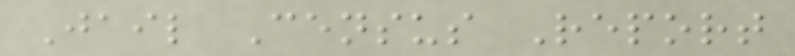Jail Census Report
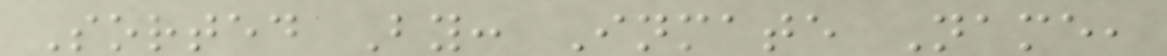Sorted By: Inmate Name,
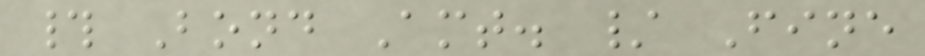# Bond Amt. / Fine
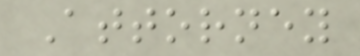Attorney
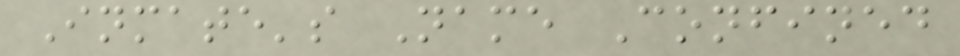Inmate's Name Confined
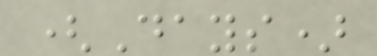(Days)
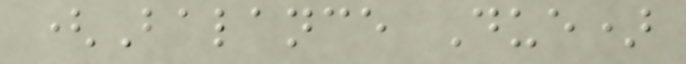(Balance Due)
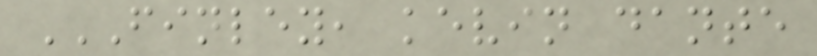FINLEY, KEVIN DANTE
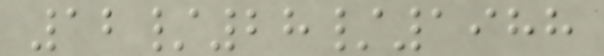12/28/1988
